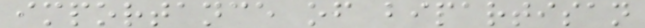importance of bipartisan
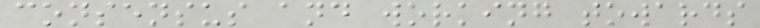consensus and working towards
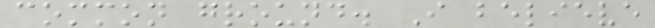common ground. I believe
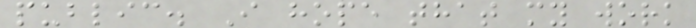public. I hope that my work
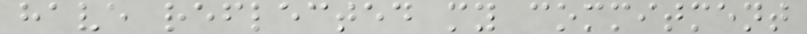have reflected my commitment
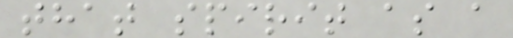that spirit as a
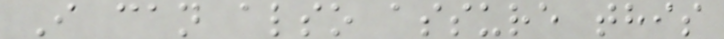I can also assure this
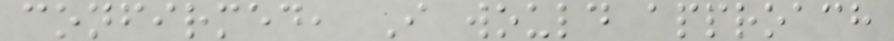confirmed, I would approach
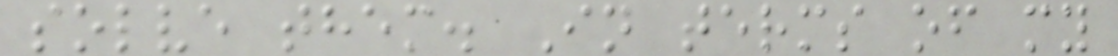solve them. In terms of my
